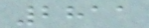2811
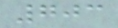703
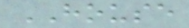HOUSE
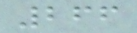266
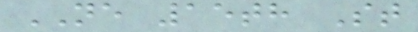NE 15th St
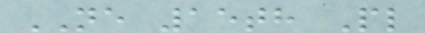NE 15th Pl
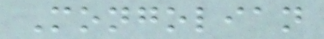Mongolian
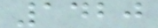1420
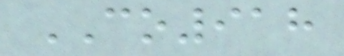CO918
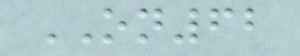ON62
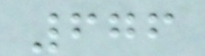676
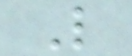L
